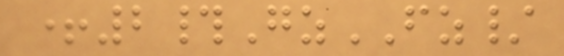+2#GzFZ/
